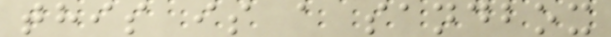this is a sandbox
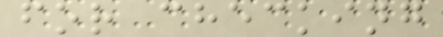for checking
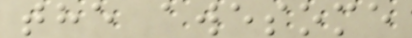the awesome
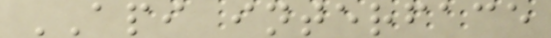API interface
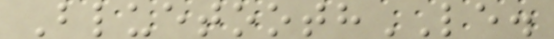BluetoothLE.
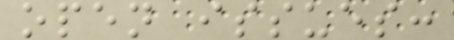open issues:
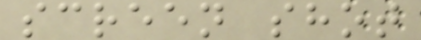screen shot
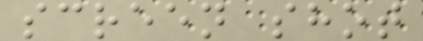screen shot
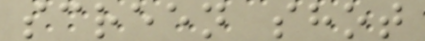screen shot
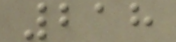218
